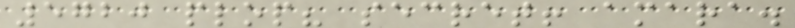5720 plop? secret! amara.
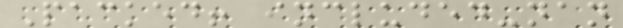Packed! included-nan
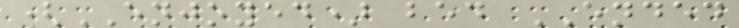(ENJOYED) bed ENDED
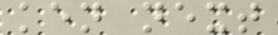ken next
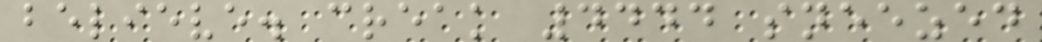believe. creak 4444 sneezed
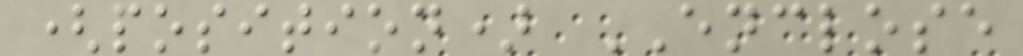(position) ENCLOSE
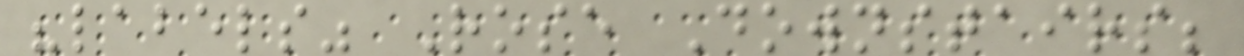"labels" Rose Downstairs;
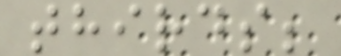thirds;
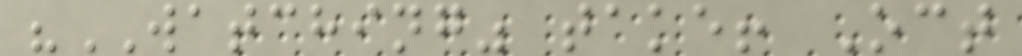"WATCHING" take! Oct
